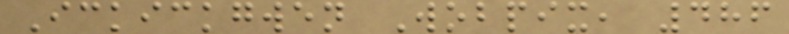Ickickgwen Wobpix, 486
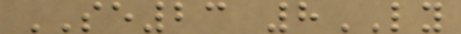SE23 8LY
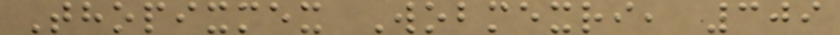Thopixmex Wobmexri, 309
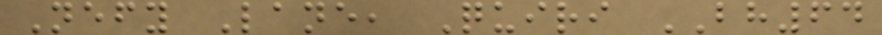Nefy Lane, Quiri BH64
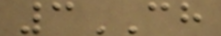3CH
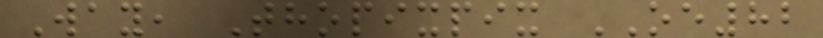Way, Thopixpix OE82
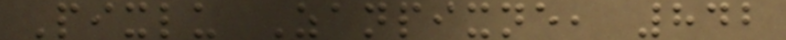Pixlu Zanpixne, 842
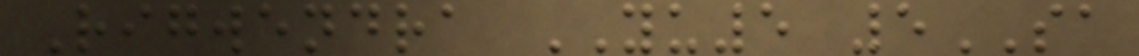Rigwendra YU5 5SA
